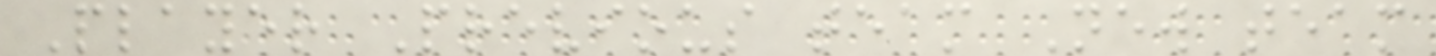Player Previous team New team
